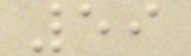59
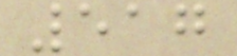517
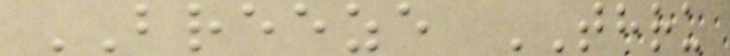BREEZE THRU
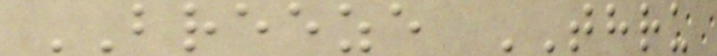BREEZE THRU
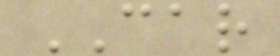CAR
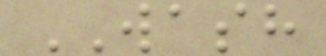WASH
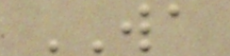WA
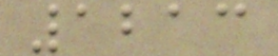1213
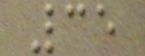35
